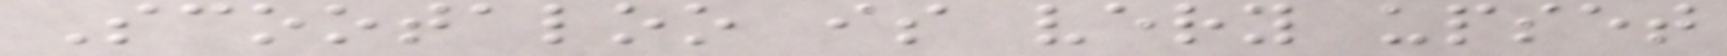Scootaloo is very upset
